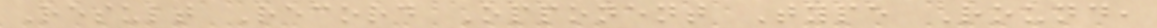Result Record Opponent Type Round,
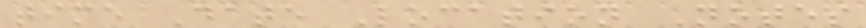time Date Location Notes
